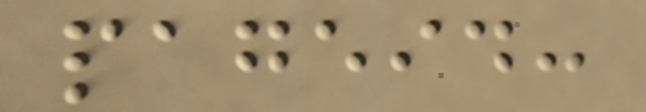pageid:
